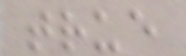true
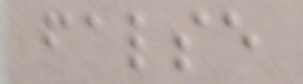false
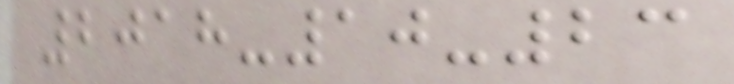2018-10-23
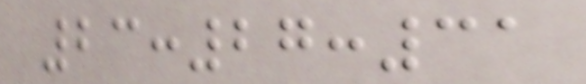23:27:31
